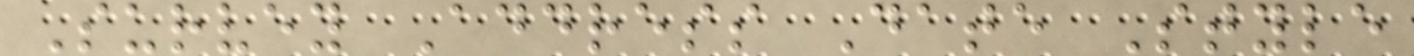Survey Address Date Style
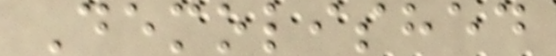Demolished
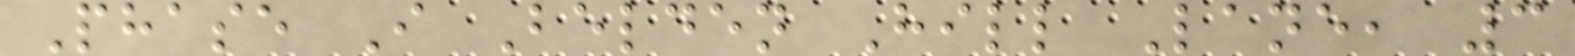Phase I Belden Hill Lane, 3
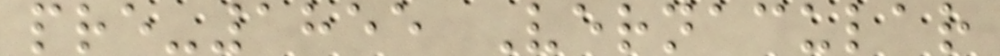pre-1855 Vernacular
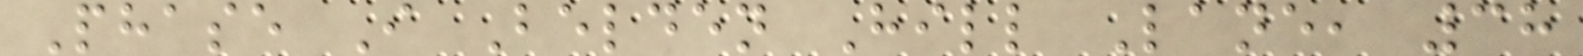Phase I Belden Hill Lane, 38
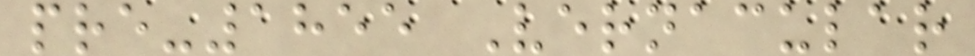pre-1855 Vernacular
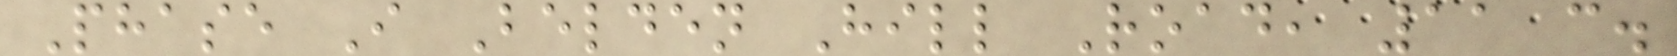Phase I Belden Hill Road, 11 c.
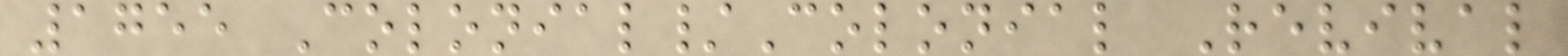1755 Colonial/Colonial Revival
